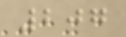207
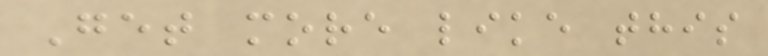Get more like this
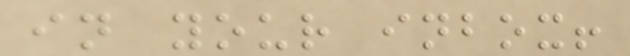in your inbox!
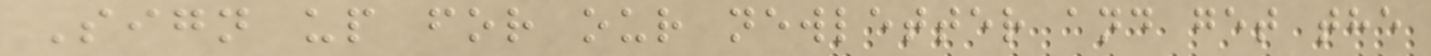Sign up for our newletter and get the
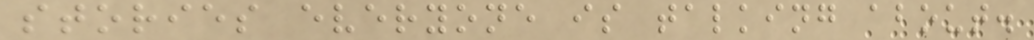stories everyone is talking about.
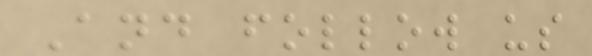And follow us
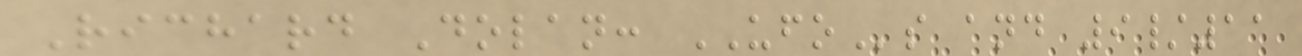Richard Dolan: UFOs and 9/11
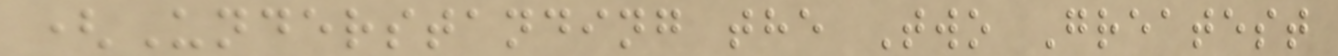(Understanding the Two Greatest
